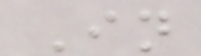In
